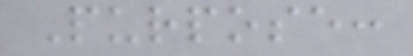Purpose:
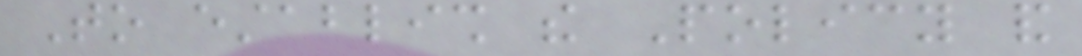To establish the Policy and
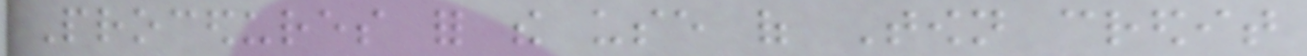Procedures for the use of Town credit
